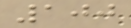100
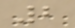2
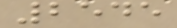2545
